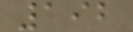192
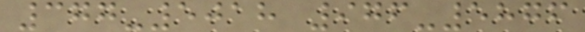377-5018 976-5876
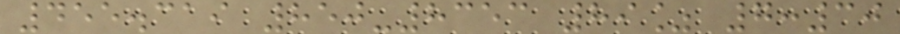455.319 850-8353 89% 7:30
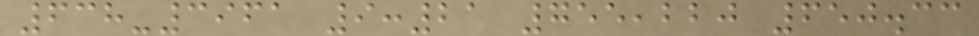638-3961 9:21 755,220 650.33
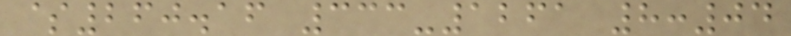$260.16 333-1261 8:04
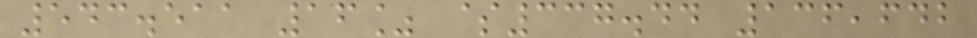543.511 16% $337.44 136,642
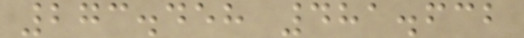273.458 481.632
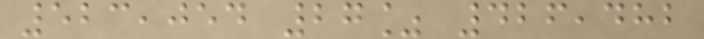523,054 27% 426,482
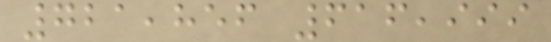721,856 616,999
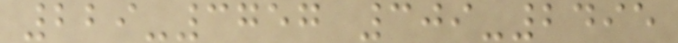229-3757 309-2495
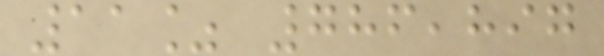11% 786,897
